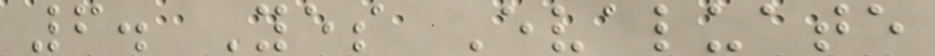6. Yes Evaluate
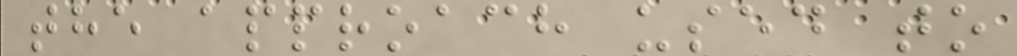the approach used to
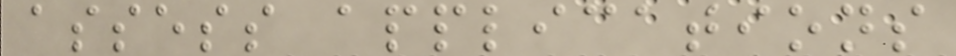assess applications
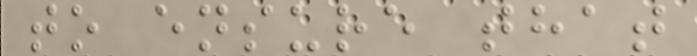to ensure that
